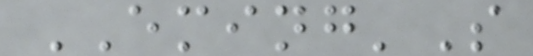EMING'S
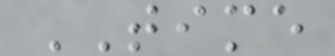TIME
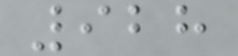928
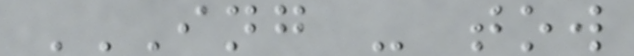ING - TOW
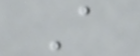A
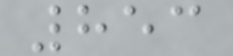853
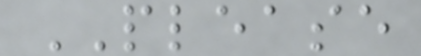PLEASE
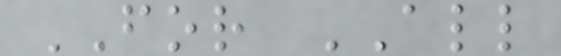FOR ALL
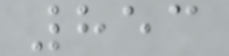853
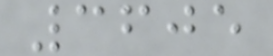3605
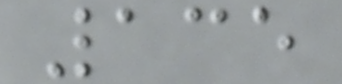135
